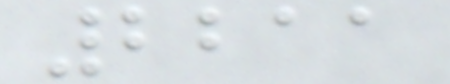2211
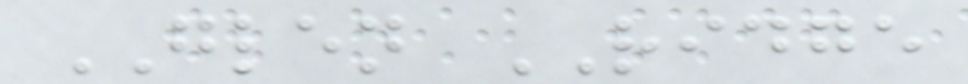GLEN RIDGE
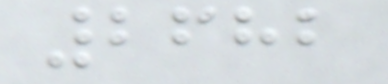2682
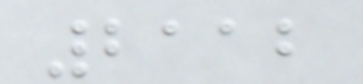2112
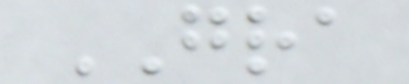GRA
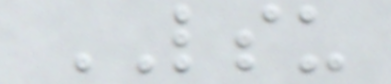LSU
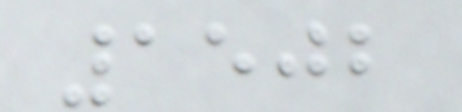1502
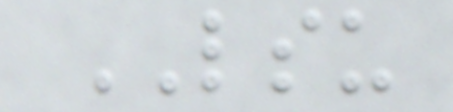LSU
